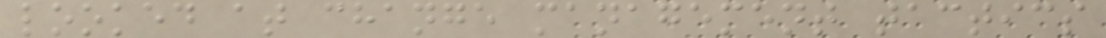looked at change management tactics
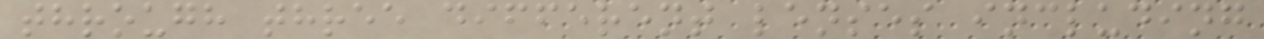through three different lenses including
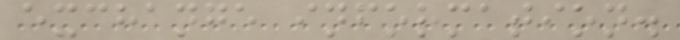exchange information.
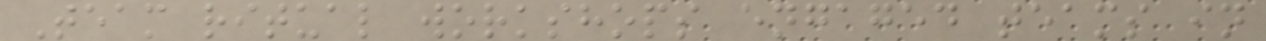Team ritual workshops engaged teams in
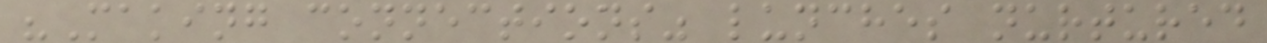"Making connections" lunches nurtured
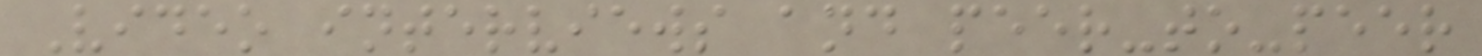Video interviews and peer-to-peer
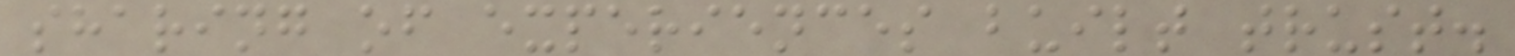sharing of experiences built trust.
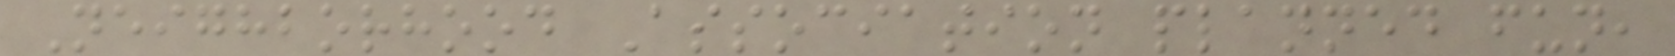Neighborhood Association planned fun,
